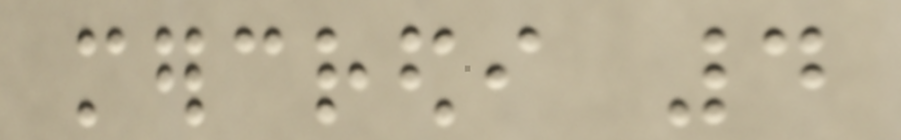mercredi 4
